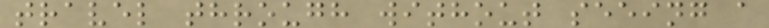travel through without seeing a
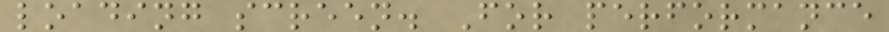loading screen. For performance
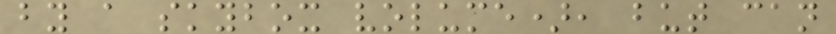by a skybox volume), but can
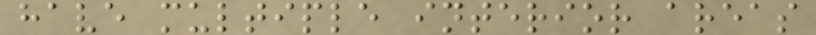have multiple interior areas
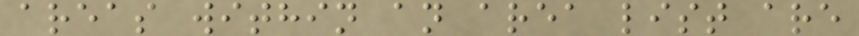areas within an area list are
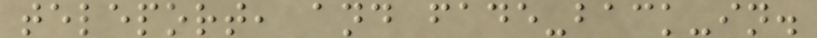teleport, and fade-back-in.
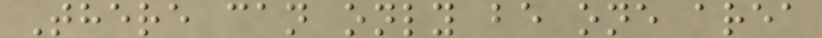There can only be one area
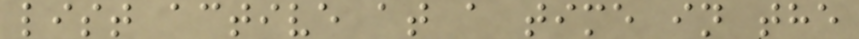list active at a time in the
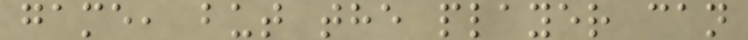game, but the player can
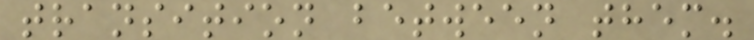transition between them.
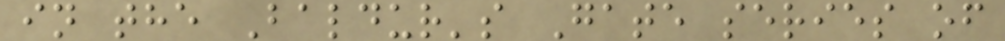in the Baldur's Gate series of
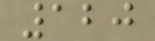120
